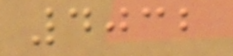4032
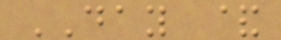DAY &
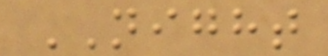NIGHT
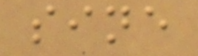sine
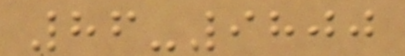86-9800
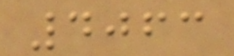4063
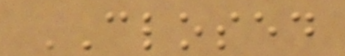CLOSED
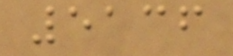5136
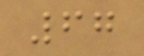67
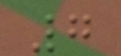7
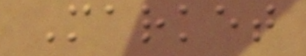Market
